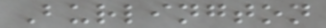Burlington
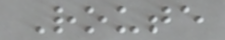Route
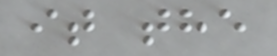it the
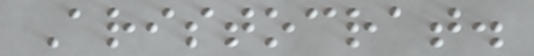Aristocrat.
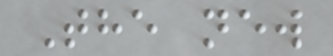The new
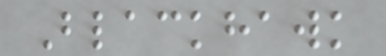Blackhawk
